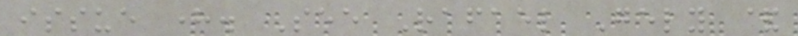issue here. See Rafael Gely &
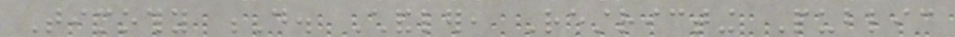Timothy D. Chandler, Restricting Public
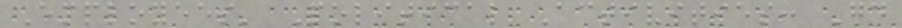Employees' Political Activities: Good
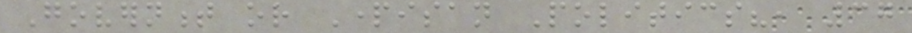Government or Partisan Politics?, 37
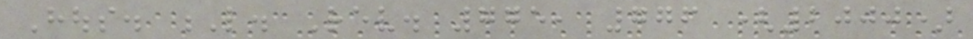Hous. L. Rev. 775, 776 (2000)
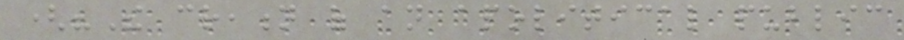("The creation of an apolitical public
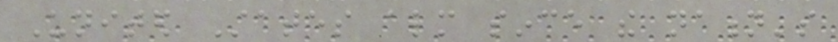United States almost since the nation's
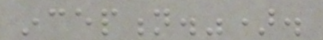inception.").
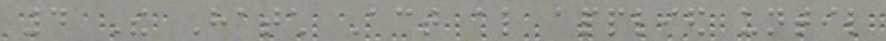4 The Hatch Act also applied until
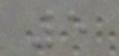5
